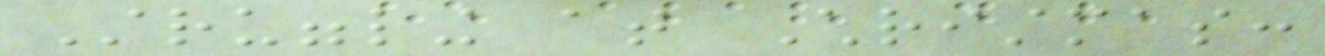Struggling at Christmas:
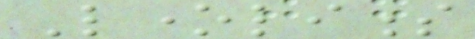Loneliness
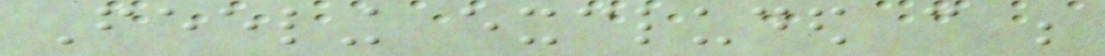Feeling excluded can be
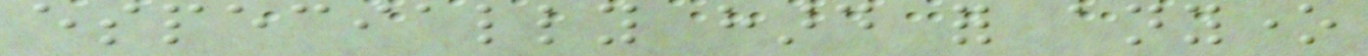especially hard for anyone
